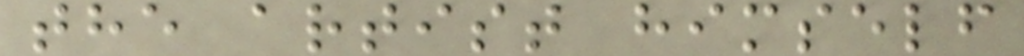the artist himself
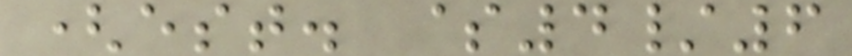(est. $4/6
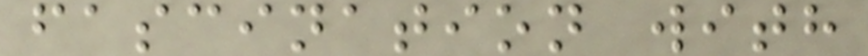fascination with
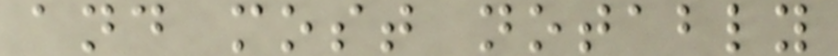and most notably
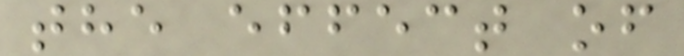the effect of
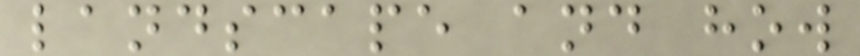landscape and how
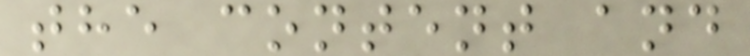the content and
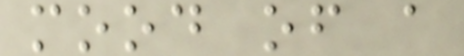mood of a
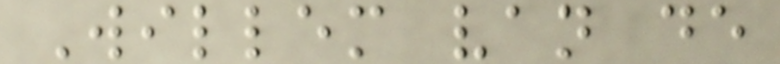Willem van de
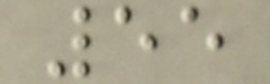55
